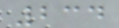234
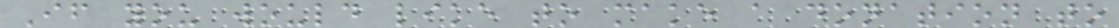If you would like to make a donation to
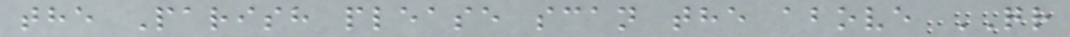the Parish please scan the above QR
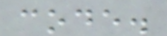code.
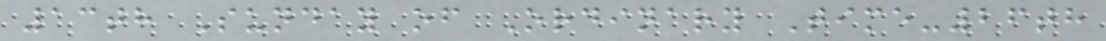13th Sunday of Ordinary Time-26th
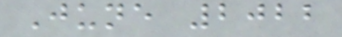June 2022
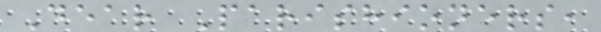Dear Parishioners,
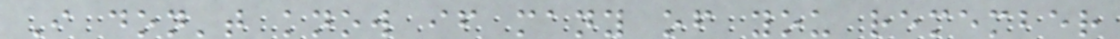I don't know if many of you remember
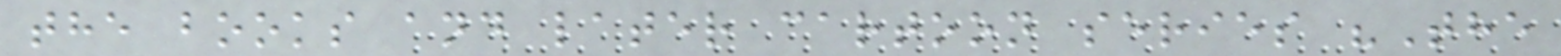the books and later cartoon series "The
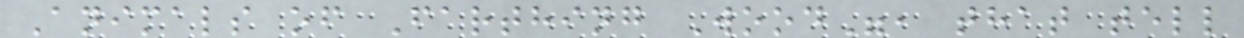Animals of Farthing Wood", that tell
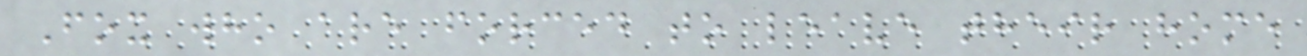Fox who are forced to leave their home
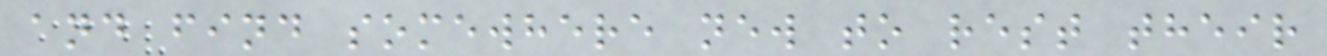and find somewhere new to rest their
